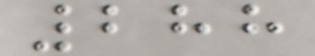288
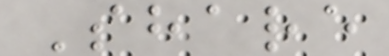Share
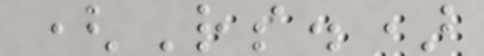(Rs.)
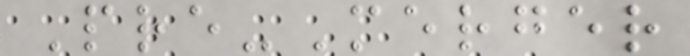Pre-Merger
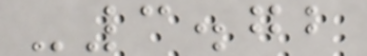-3.72
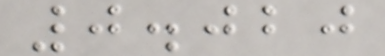0.020
